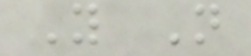Y N
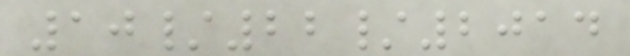10/22/2014
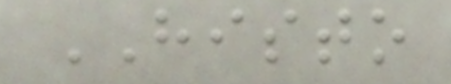HISTO
